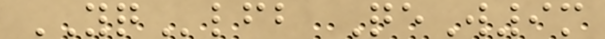YQlfb QeW9m
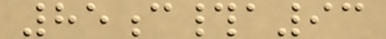85c#a93
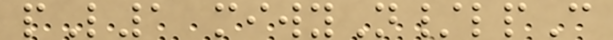pL1 miwyN/lpC
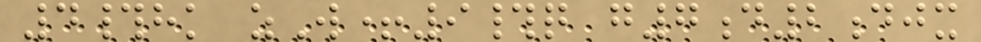4#hk zW+9#q g7d2djx
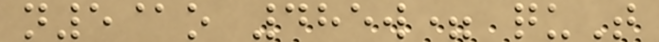n5@o 485w= quT
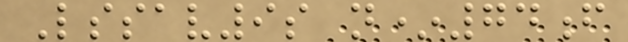Lssav9s n*74f
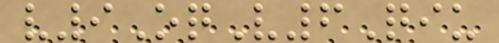v9OqV6Qiu
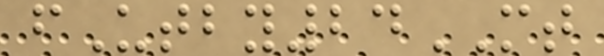fUtby24MT
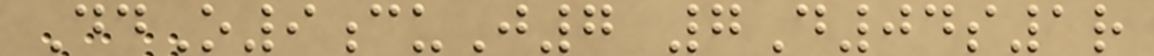DdO9cuJ7 7D04s1r
